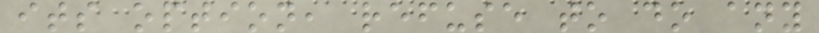its option, refuse to do any
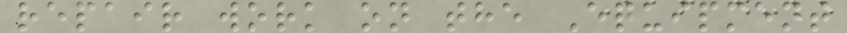repair work on the Equipment
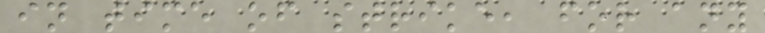in time of strike, for any
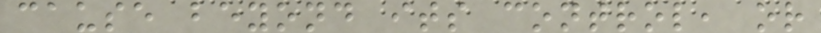cause beyond its control, or
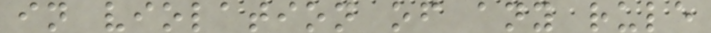in violation of any rule
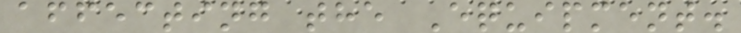affecting the Equipment.
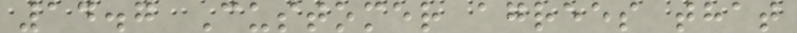14.7 Customer agrees that
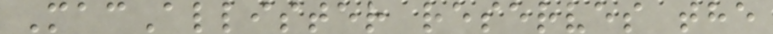MacAllister reserves the
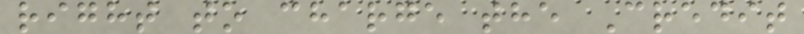right to charge the Credit
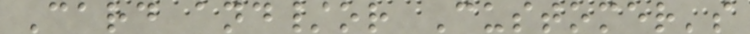Card and/or Customer's
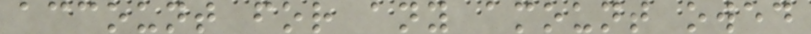account for any amount owed
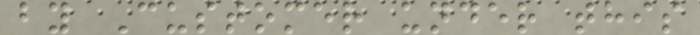by Customer under this
